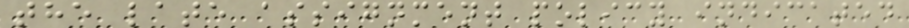the late assignment policy indicated
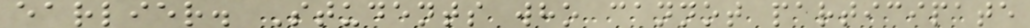earlier. Students who cannot participate
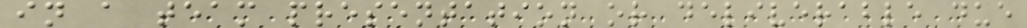in a team presentation or deliverable due
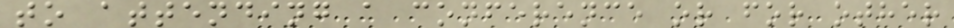to attending a conference or for other
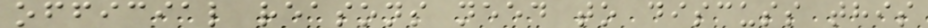official reasons need to discuss this
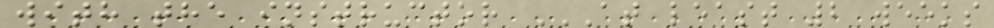with the instructor AT LEAST 2 WEEKS
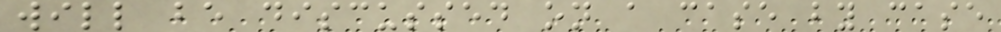will be discussed on a case by case
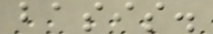basis.
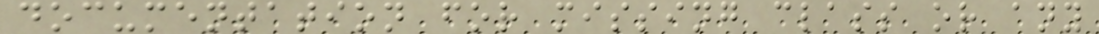documentation for missing class or any
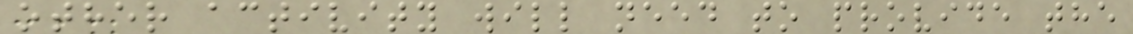other activity will need to provide the
